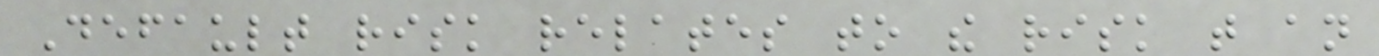Default risk relates to the risk that an
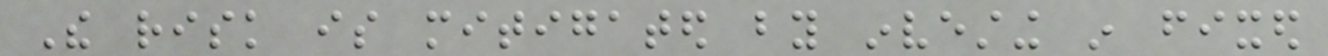The risk is mitigated by investing in fixed
